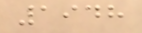1948
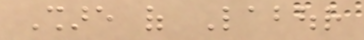Share of Labour
